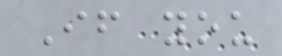If you
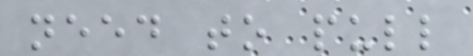need to pull
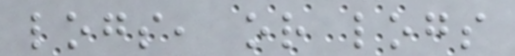logs, or logs
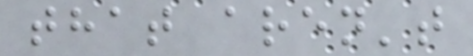that aren't
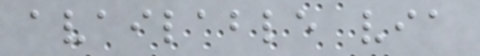available via
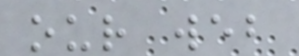our web
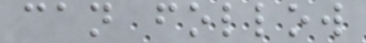can follow
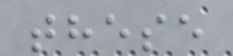these
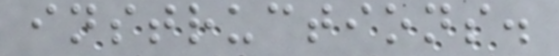instructions.
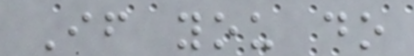If you do
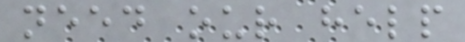need our help
